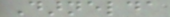Darnelda
